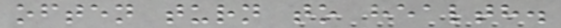often turn to health.
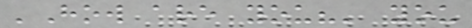'How are you?' you
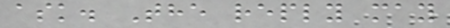ask. The reply may
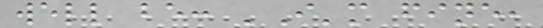well be: 'I'm fine,
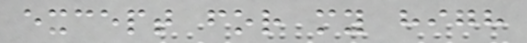except for my high
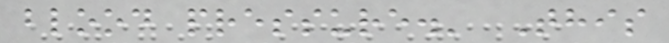blood pressure.' This
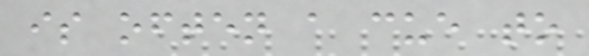is often a cue to
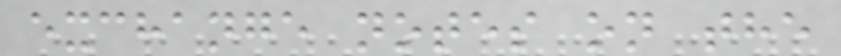exchange notes on the
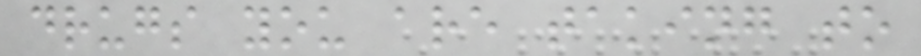drugs you are taking to
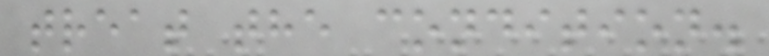treat the condition.
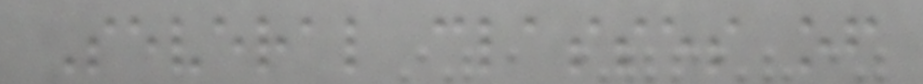Several classes of
